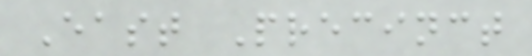East Precinct
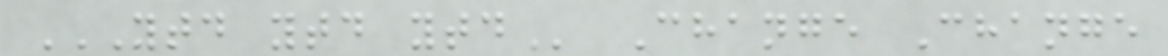YTD YTD YTD Change Change
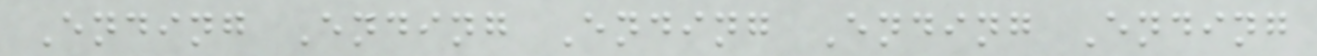Ending Ending Ending Ending Ending
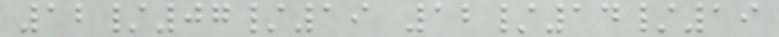12/07/19 12/14/19
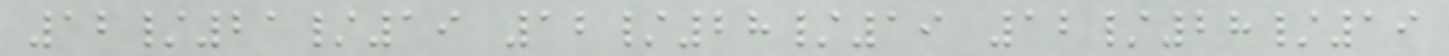12/21/19 12/28/19 12/28/19
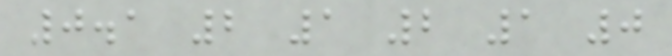0.1 2 1 2 1 0
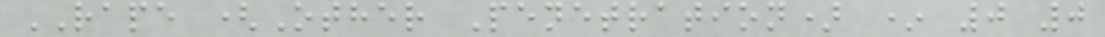RAPE (Other Penetration) * 0 0
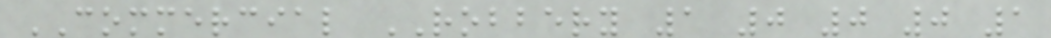COMMERCIAL ROBBERY 1 0 0 0 1
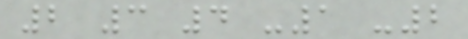2 3 4 -1 -2
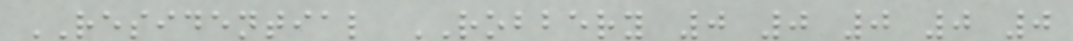RESIDENTIAL ROBBERY 0 0 0 0 0
